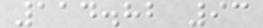114.82 93
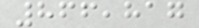866,817
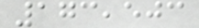173,503
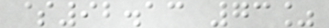$92.13 73%
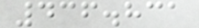436.831
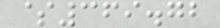$369.72
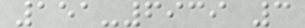151-6939 3
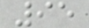95
